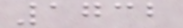1732
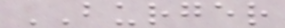BURGER
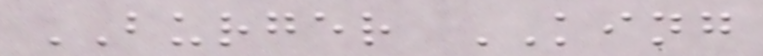BURGER KING
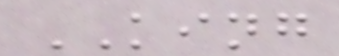KING
